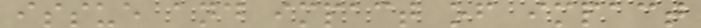issue and impact of impact
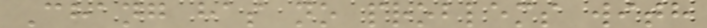Chang has no problems with
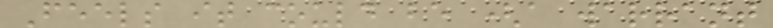Feels it could be (a warrant
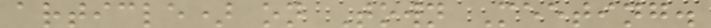article) on Town Meeting.
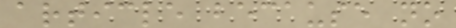article because no
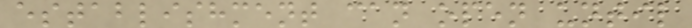establishment can open until
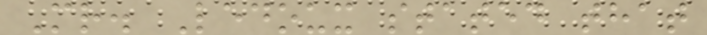Mr. Ledoux stated that
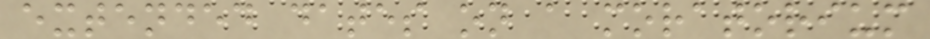extended dates on a moratorium
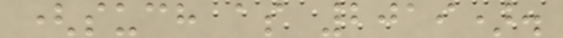(such as 2019).
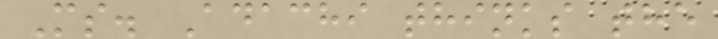Ms. Adachi thinks the
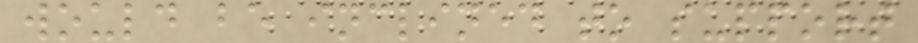would be inclined to support
